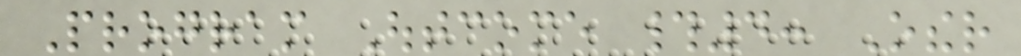Program Outcome #4: Other
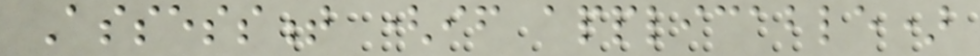Assessment (if applicable)
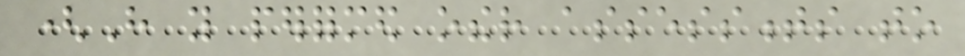(Have you performed other assessments to
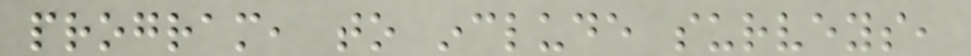program, to include surveys,
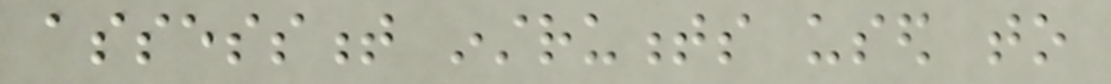assessment instruments used to
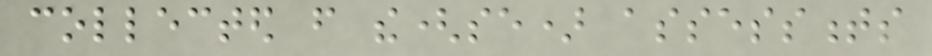collected from the(se) assessments
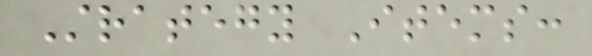Strategy Items:
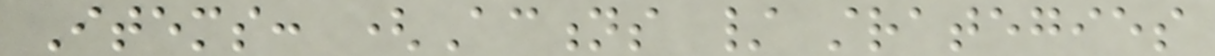Items: (Actions / strategies
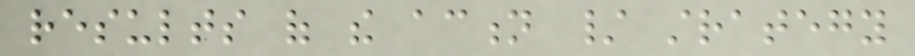results of the action / strategy
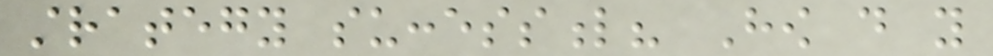strategy successful? How do you
